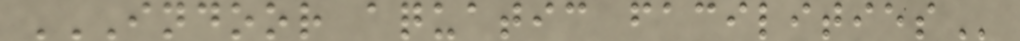INDOOR AQUATIC FACILITIES
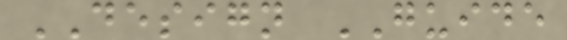DESIGN GUIDE
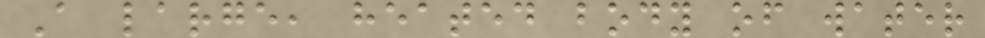A large, heated body of water
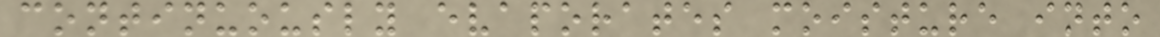continuously evaporates moisture into
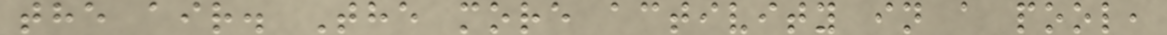the air. The more activity in a pool,
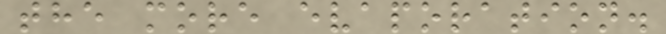the more evaporation.
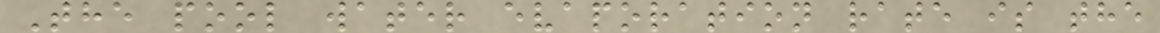The pool water evaporation rate is the
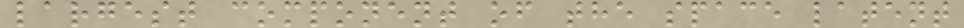largest component of the space latent
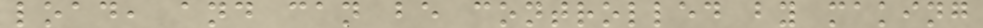load, and can be controlled by making
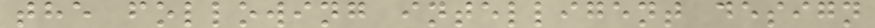the following intelligent design
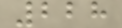228
